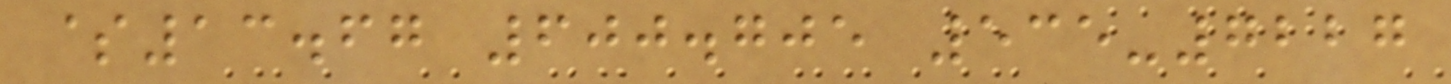$13.67 600.705 535-7227
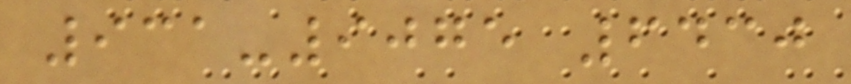931-9075 6430
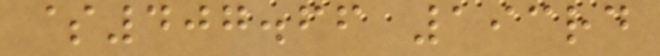$407.66 193rd
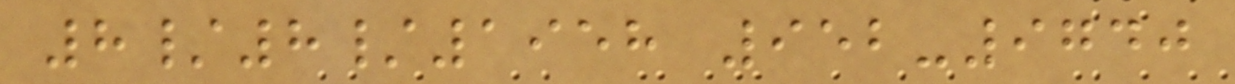8/8/1958 952-9740
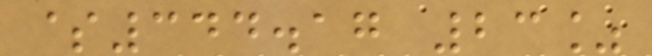$344.17 23%
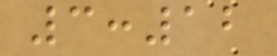3:12
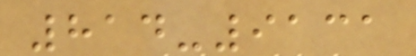814-9131
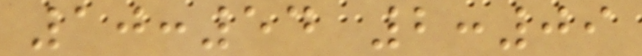10:54 2:09
